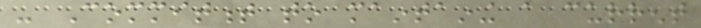- Commitment to maintaining a current
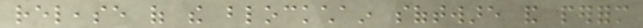release of the blockchain software and perform
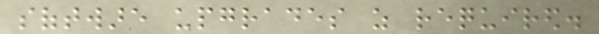software upgrades as required.
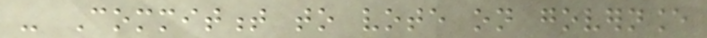- Commitment to vote on governance
